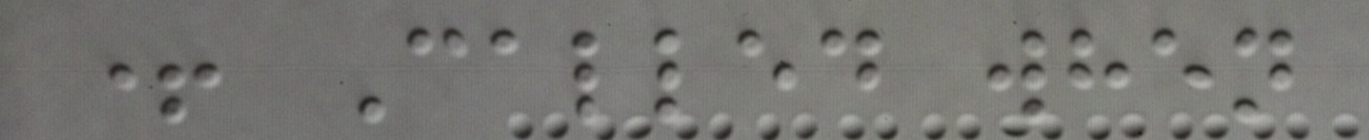+ Called when
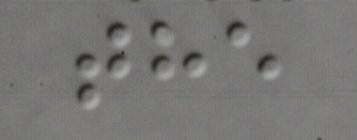the
